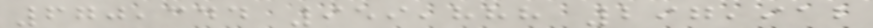670,344 959,888 297,912
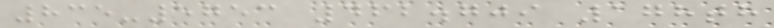835-5753 462.709 178th
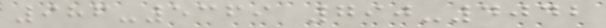986-5369 790-4042
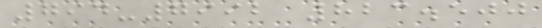794-7992 823.500
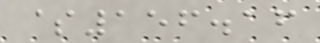$156.16
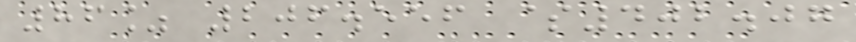86% 206.556 $402.07
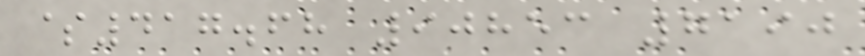$417.68 90853 7190
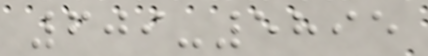609-5895
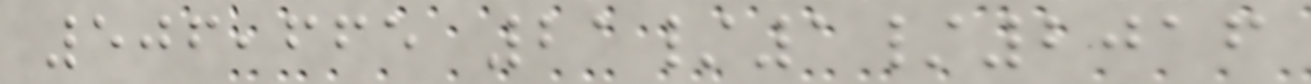506,665 21/1/2016
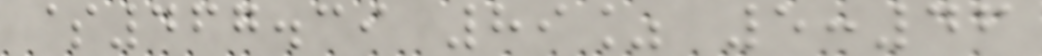$467.39 89% 5:46
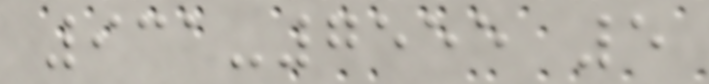931-7555 5
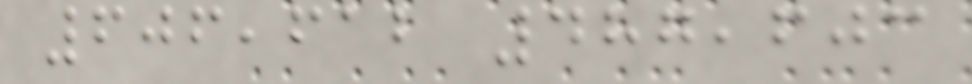606,612 487,603
